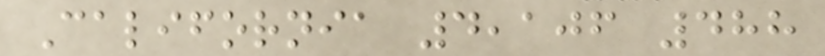California 4,106 488
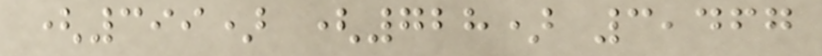(399) (728) 3,467
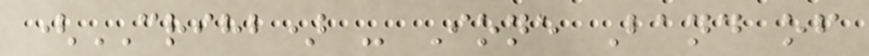(CRIHB) - Ione Band of
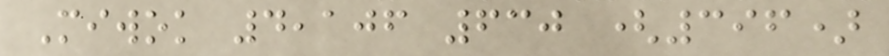Miwok 4,106 630 (396)
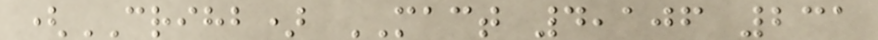(CRIHB) MACT 4,106 231
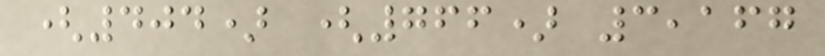(404) (766) 3,167
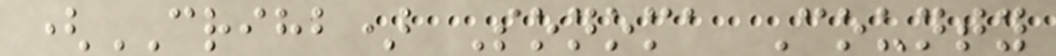(CRIHB) Sonoma County
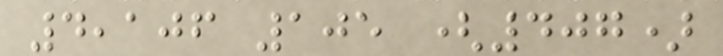4,106 105 (407)
